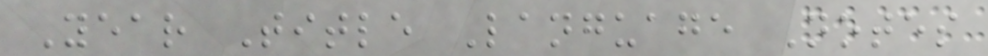Year Title Language Notes
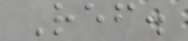Ref.
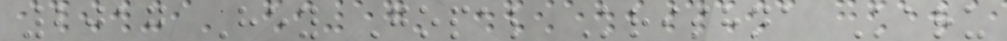2017 Hey Gopal Krishna Karu
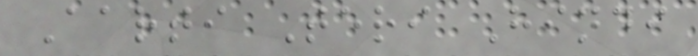Aarti Teri Hindi
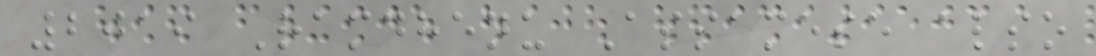2019 Ramdhenu Assamese also
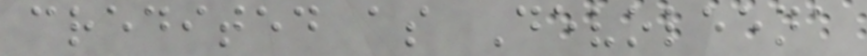credited as Devoleena
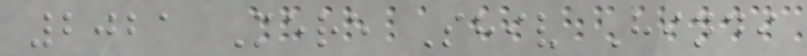2021 Mere Shiv Hindi
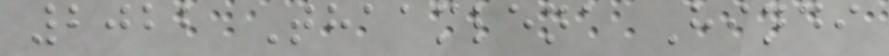2022 Thaamlena Hindi
